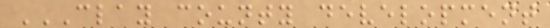CLAY COUNTY DEVELOPMENT
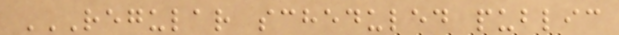REGULAR SCHEDULED PUBLIC
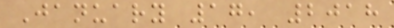January 17, 2018
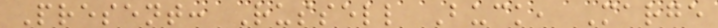Present: Russell Buck, Marge
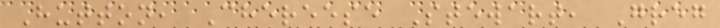Hutton, Chereese Stewart, Greg
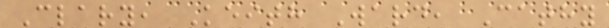Clary, Keith Ward, Cathy
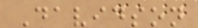Davidson
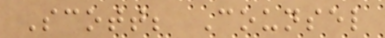Scott; Counsel
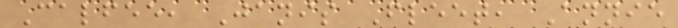Calfee, Janis Fleet, Annie
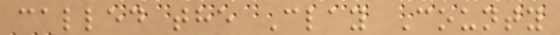called the Clay County
